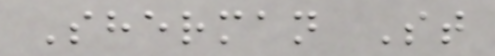Sherman St
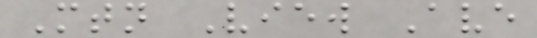Mtn View Ave
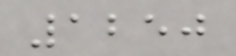1250
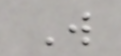W
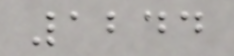1244
